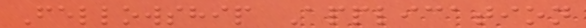Fellowship Application
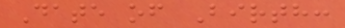Date of Birth:
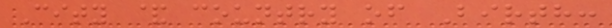City & country of Birth:
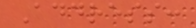Address:
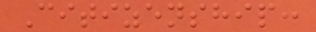Citizenship:
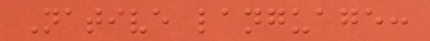Native language:
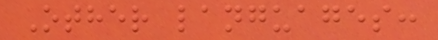Other languages:
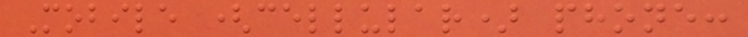Mobile (cellular) phone:
